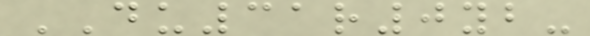DU31r0yb-
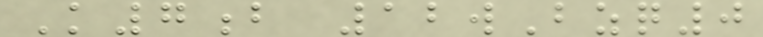K7b 12wBzq0
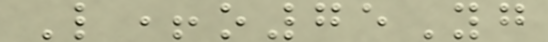L+o75Yg
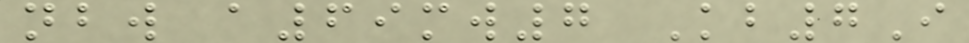nbw a69mw7 Kb7I
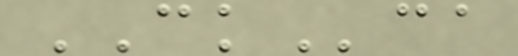CKca
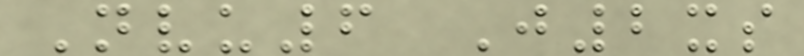Nvu6 J2xs
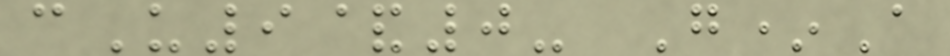cU9&0- G*A
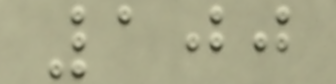100
